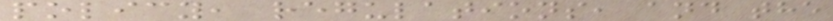policy, regulations, and the
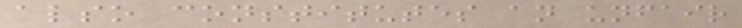also constitutes an unfair
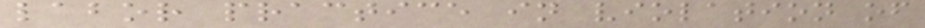labor practice in violation of
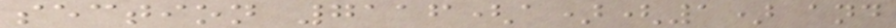section 7116(a)(1) and
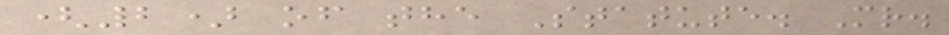(2) of the Statute. Mr.
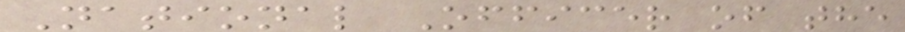National Officer of the
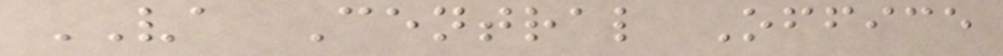VA Central Office
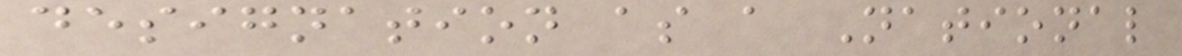designation as a National
